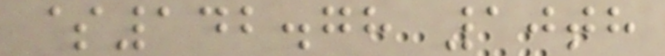$142.78 10th
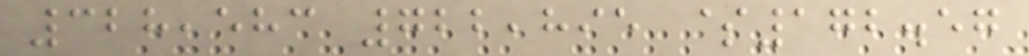328,583 722,895 $172.57
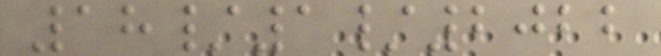18/1/2022
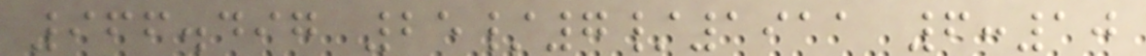966.497 25/7/1911 6:10
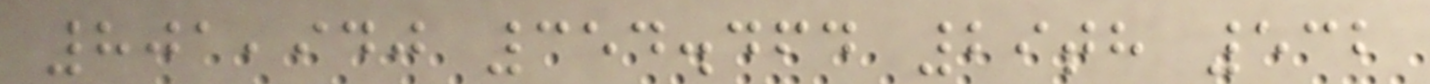801,940 354.464 29th 532
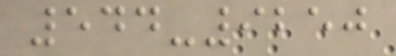544-9250
